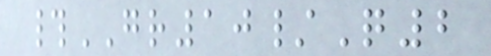#GR10/Q2
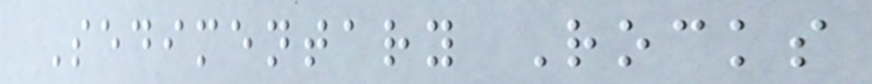Sedimentary Rocks
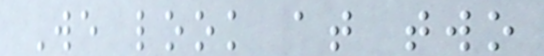We look at two
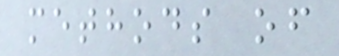methods of
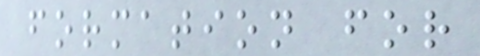formation for
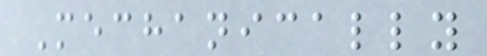Mechanically
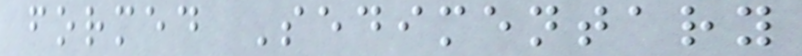formed Sedimentary
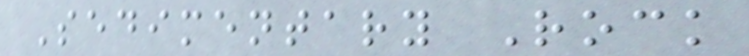Sedimentary Rock
